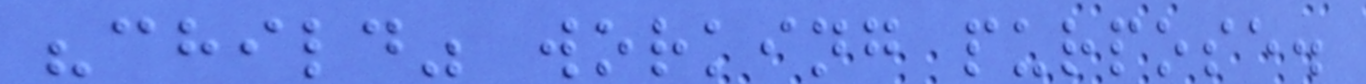"child" working purpose.
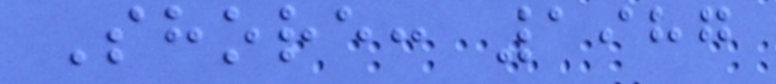Shore: 1987
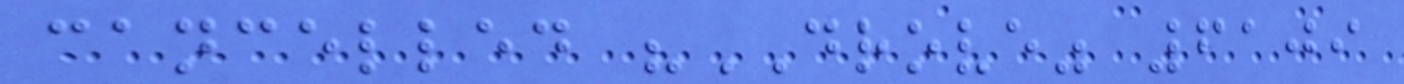cancelled "DROVE" 6109
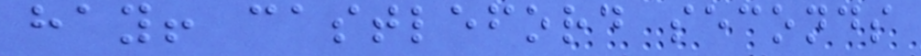hay! castleford seconds
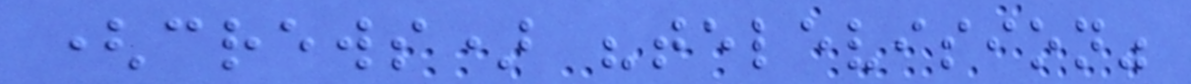(crews) "television"
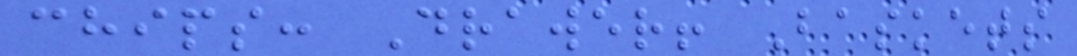chips: Drawer! Baskets
